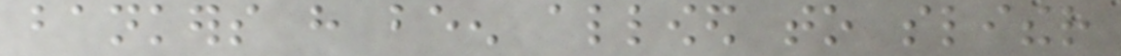bankers have been allowed to slither
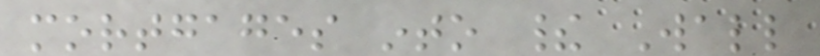mortgages into their Wall
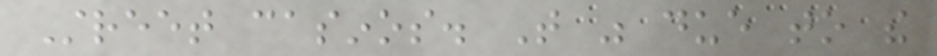Street casinos. That was due to the
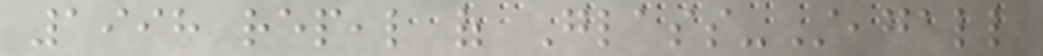1998 repeal of Glass-Steagall
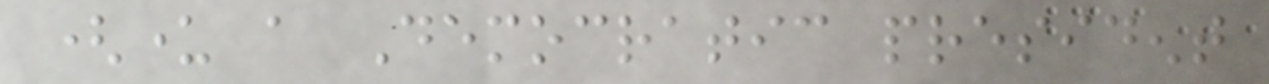(under a Democratic president
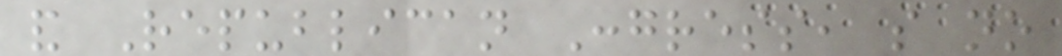and Republican Congress, so no
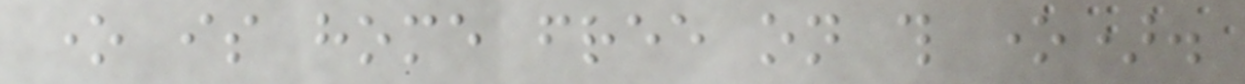one is home free on this one).
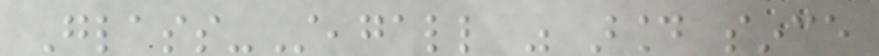Glass-Steagall was around since
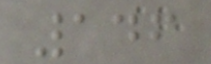146
